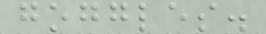goggles.
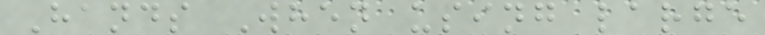Hands When using large
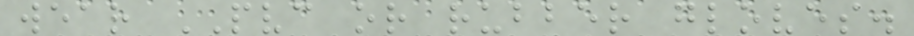wear PVC or rubber gloves.
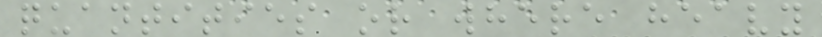quantities or where heavy
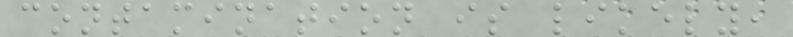contamination is likely,
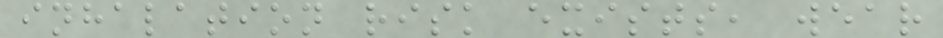inhalation risk exists, wear
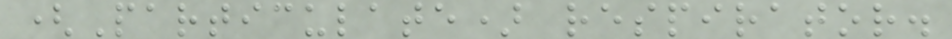(Particulate) respirator.
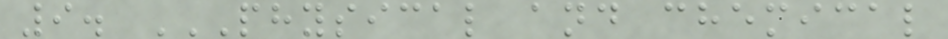9. PHYSICAL AND CHEMICAL
